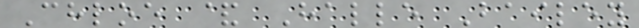Chloe & Halle Bailey
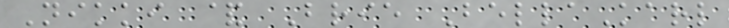Nikki & Brie BellaKarl
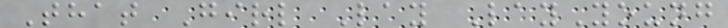That Girl Lay LayYoung
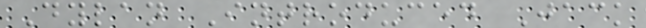Dylan Introduced Jack
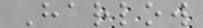Harlow
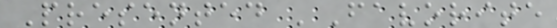Presented 'Favorite
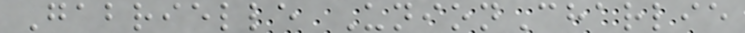Gabrielle UnionCharlie
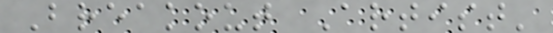Breakout Artist'
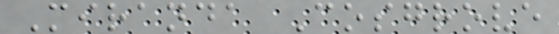Miranda Cosgrove
